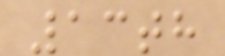13th
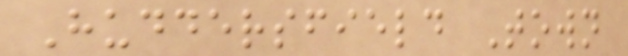Huddersfield Town
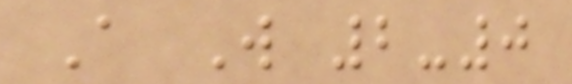A W 2-0
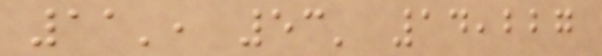11', 53' 14,227
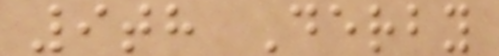9th Derby
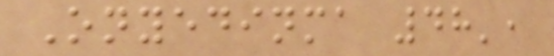Onyedinma 48',
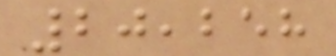20,258
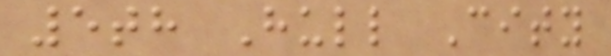5th Hull City
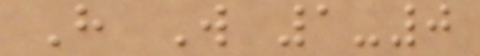H W 1-0
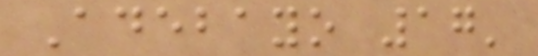Adebayo 17'
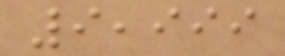9,999
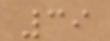39
